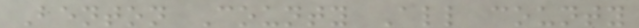Benton County All county
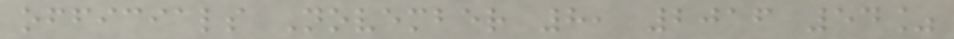officials November 8, 2016 54%
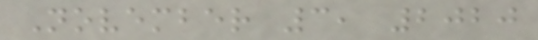November 3, 2020
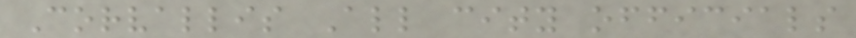Corvallis All city officials
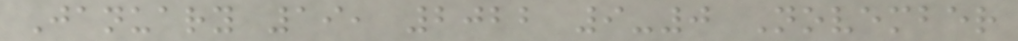January 19, 2022 9-0 November
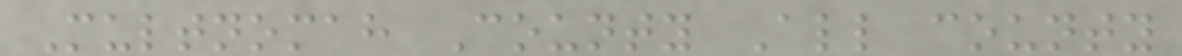Multnomah County All county
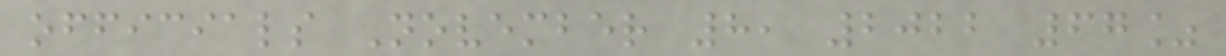officials November 8, 2022 67%
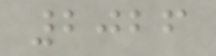2026
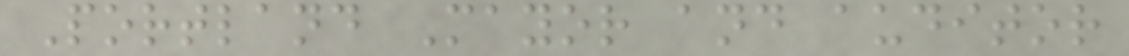Portland Mayor and auditor
